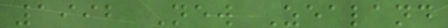1992 New Zealand
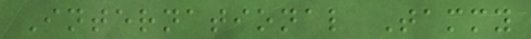International Tammy
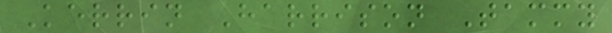Kerrin Harrison Tammy
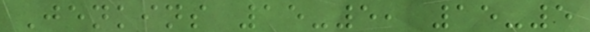Jenkins 15-5, 15-5
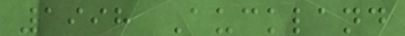1998 Auckland
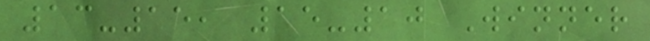13-15, 15-10 Winner
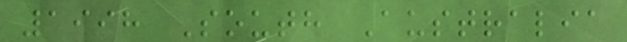1998 South Australia
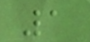1
